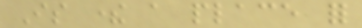Is there a place for
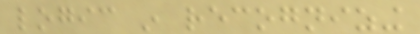logic in recognizing
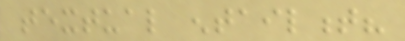textual entailment?
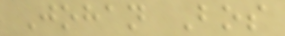Johan Bos
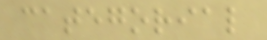categorial
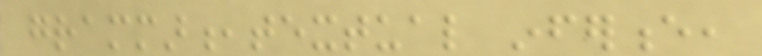grammar,textual inference,
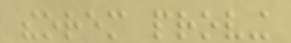theorem proving
